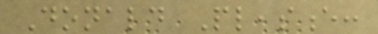Donald Pleasence:
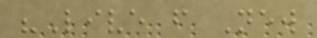"Live from New
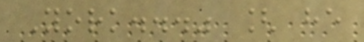York..." [ he
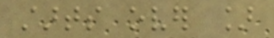starts over ]
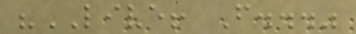"LIVE! From..."
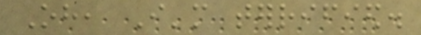Oh, I'm terrified.
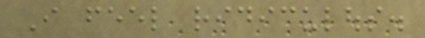I feel ridiculous.
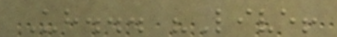Uh... "Live!
